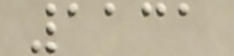1131
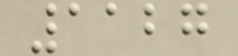1127
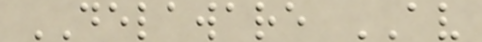DELAWARE AV
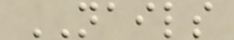NAILS
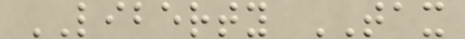LIBERTY TAX
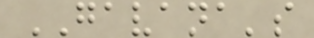GAVANA's
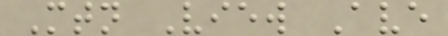Mtn View Ave
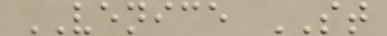VENICE ST
